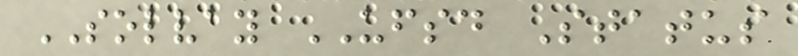SOLVAY UFSD Status
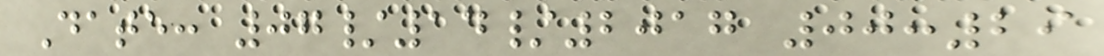Date: 07/14/2017 00:29
